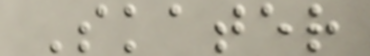Skater
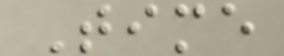Time
